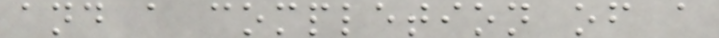and a completion of a
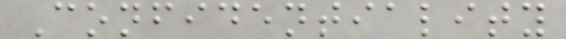Confidentiality
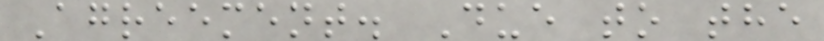Agreement. Due to the
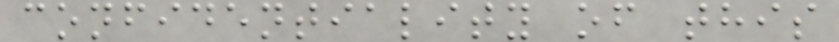confidentiality of this
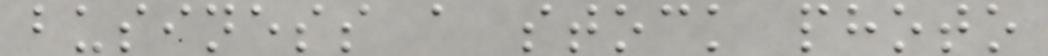business a stock photo
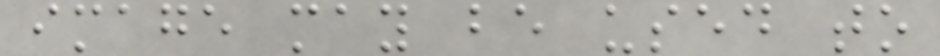image may be used to
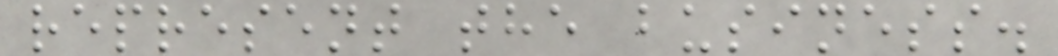represent the business.
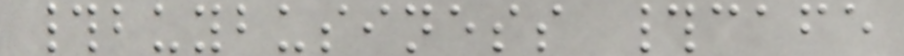#buybusiness #cafe
